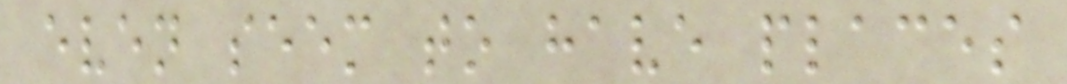even seem to have places
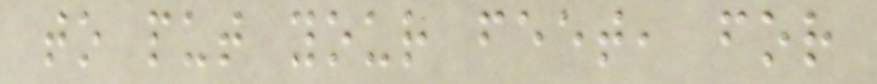to put your feet, for
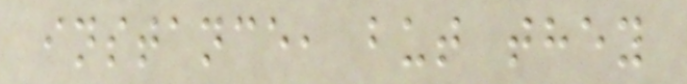instance, but they
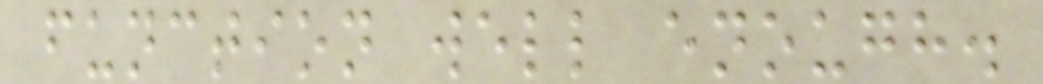function well enough.
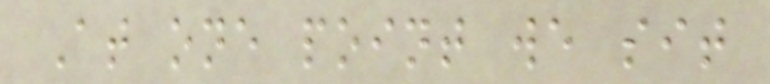At one point we sit
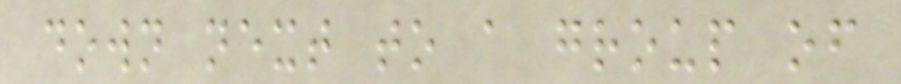down next to a group of
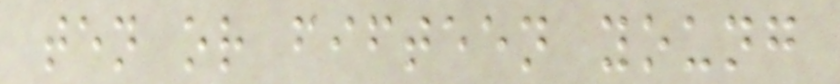ten or fifteen young
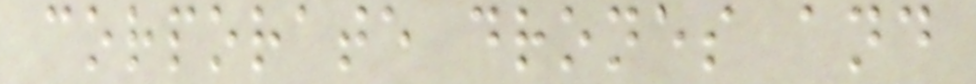corporate drones and
